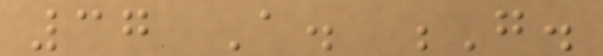37 A. G.
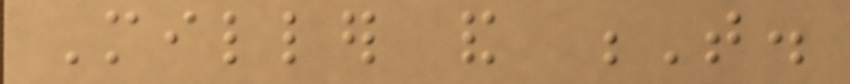Miller and T.
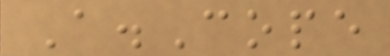A.Cope
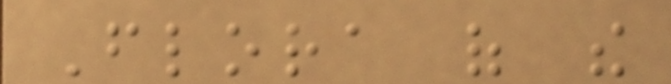Flora of the
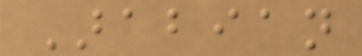Arabian
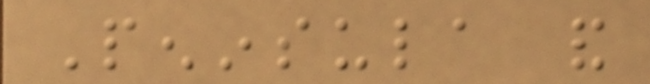Peninsula and
